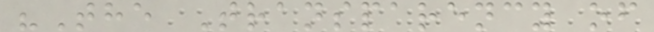"The Transparency of
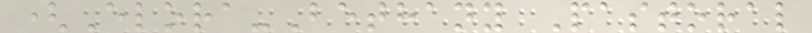(Elora-Bethany Pastoral
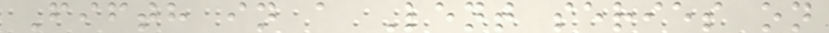Fifth in a Lent series on
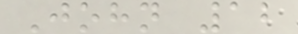John 12
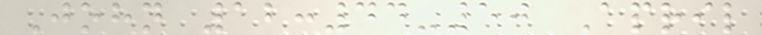John 12:44-50 April
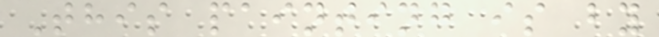This painting is by
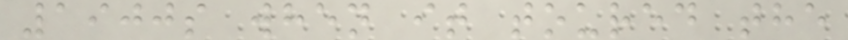1900s when it toured the
